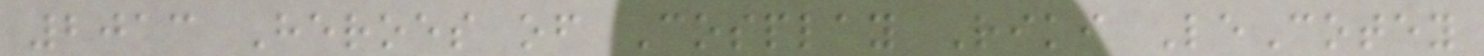2013 Heroes of Cosplay Riki LeCotey
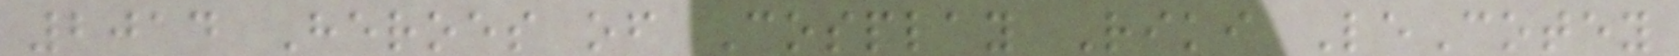2014 Heroes of Cosplay Riki LeCotey
